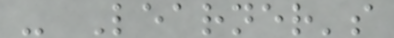- Learner's
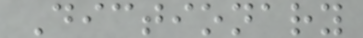Dictionary
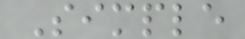Simple
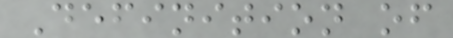Definition of
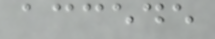accede
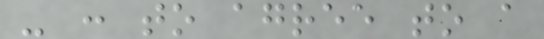- : to agree to a
